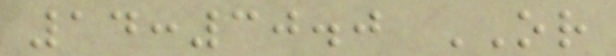14:30.0 OR
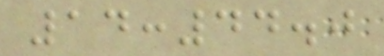14:44.0
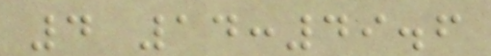4 14:49.6
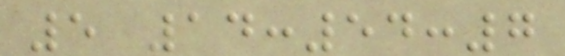5 14:54:7
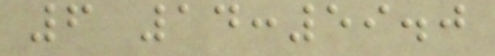6 14:59.0
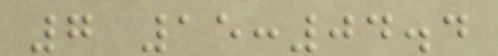7 15:04.4
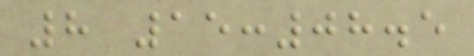8 15:08.5
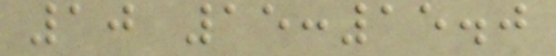10 15:15.0
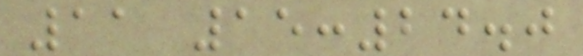11 15:24.0
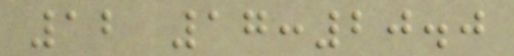12 17:20.0
